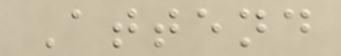Attend
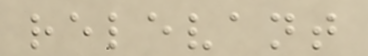relevant
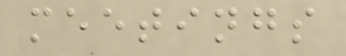meetings
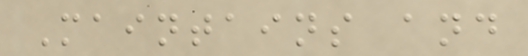Maintains and
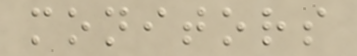monitors
